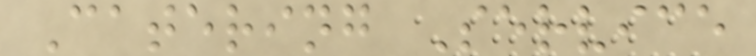Catering Service
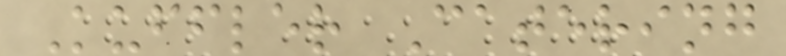Kuffler Catering
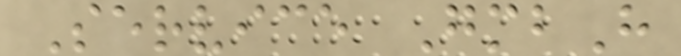Service GmbH
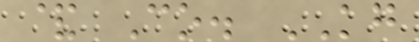& Co. KG
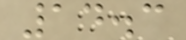14.3
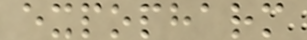expopharm
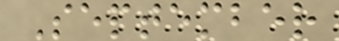September
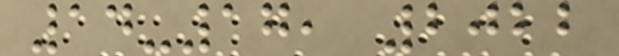14-17, 2022
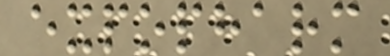expopharm
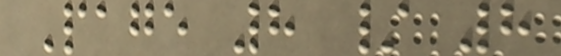Page 8 / 8
